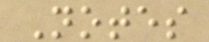Notes
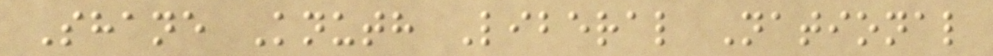Shane Knuth Liberal National
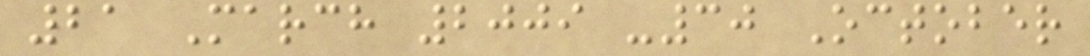21 March 2009 -30 October
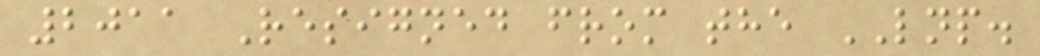2011 Resigned from the LNP.
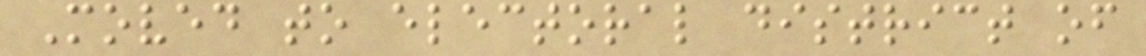Moved to electoral district of
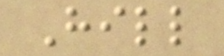Hill
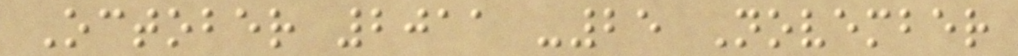October 2011 -25 November
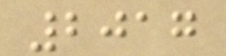2017
